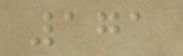171
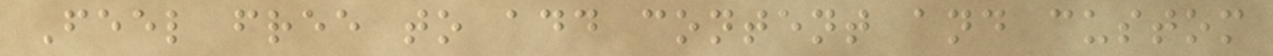Feel free to add content and custom
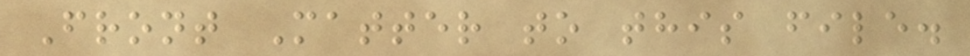Front Matter to this file.
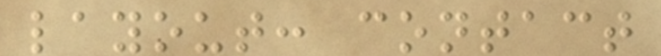layout: contact
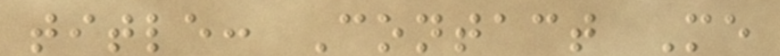title: Contact Me
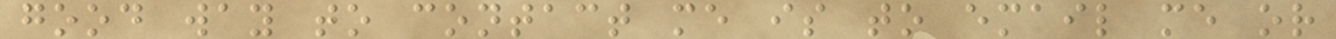good way to contact me is to email me or
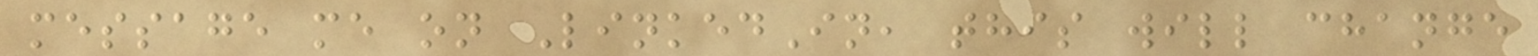message me on LinkedIn, this will change
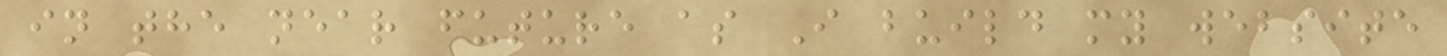in the near future as I build my website
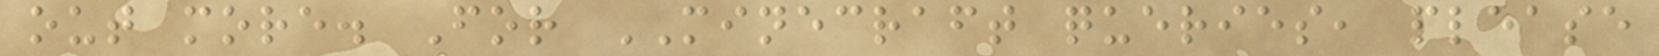out more. For MINECRAFT queries, please
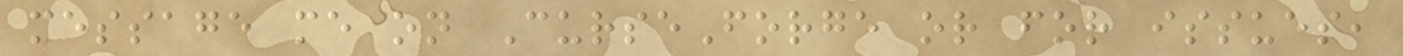message me on CurseForge or for issues,
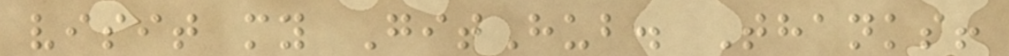visit my GitHub. Thanks!
